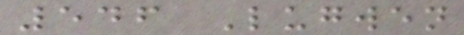546 Lugwen
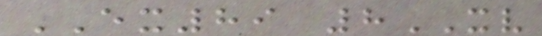EX89 8XV
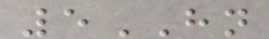5HN
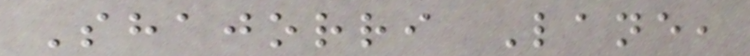Shajorri Lane,
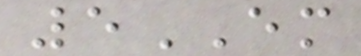5EM
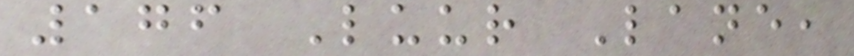176 Luur Lane,
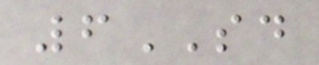6SD
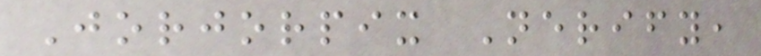Jorjorpix Nerify,
